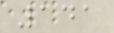141
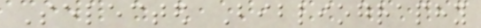Selected Bibliography
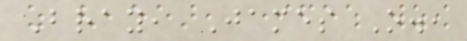Bray, James O.,
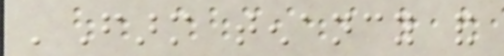'Farm tenancy and
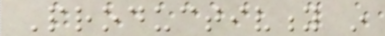Productivity in
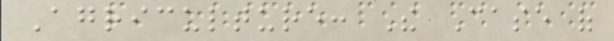Agriculture: The Case of
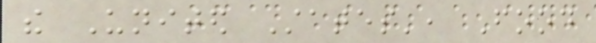the United States', Food
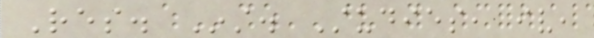Res. Inst. Studies, iv,
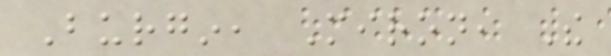Burgin, Miron, The
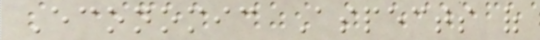Economic Aspects of
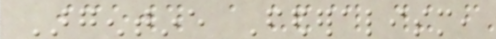Argentine Federalism,
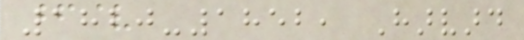1820-1852, Harvard
